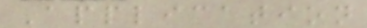Application
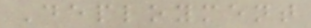Deployment
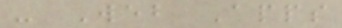- Web Apps
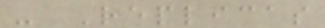- Replicas
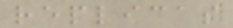replicas
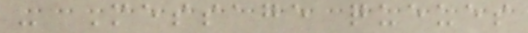- Message queues
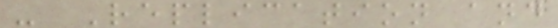- Replication and
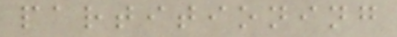partitioning
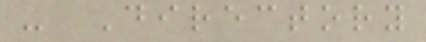- Directory
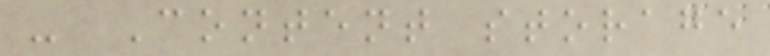- Content storage
